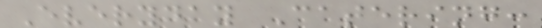Everyday Catering:
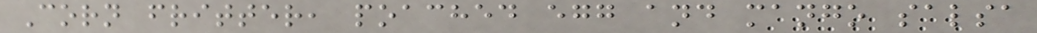Corn fritter, poached egg and mango salsa
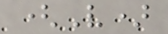(V)
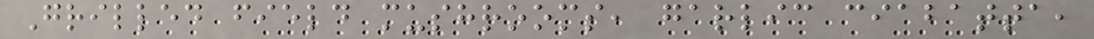Grilled field mushrooms, garlic ciabatta,
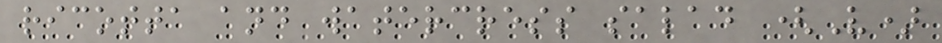ricotta and watercress salad (V)
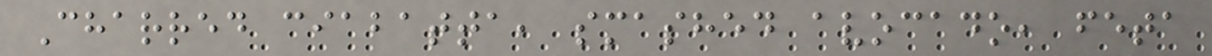Charred ciabatta, smashed avocado, feta
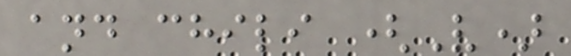and chili (V)
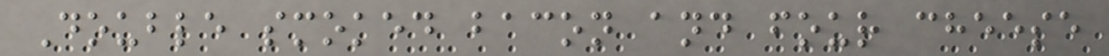Double smoked bacon and four cheese
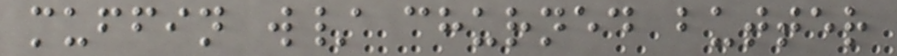muffin w/ churned butter
